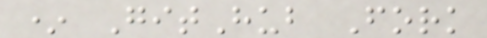* GitHub Fork
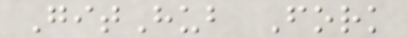GitHub Fork
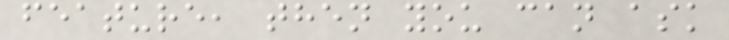feature, then you can ask
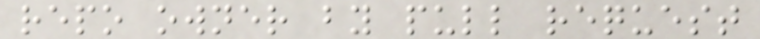repo owner by pull request
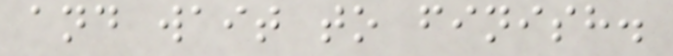and wait to finish.
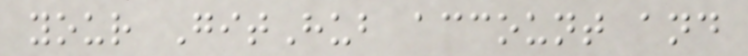your GitHub account and
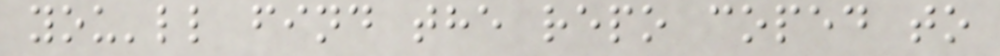you'll find the repo coped to
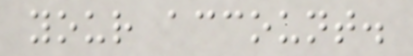your account.
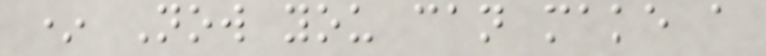* Now you can make a
